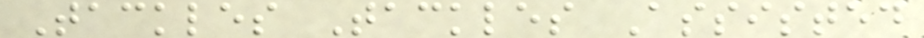Tackles Tackles Assisted
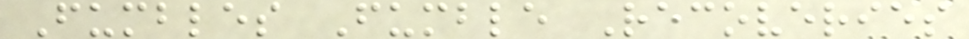Fumbles Fumble Recoveries
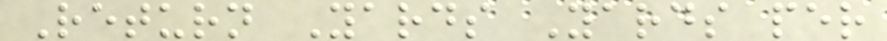Return Yards Yards per
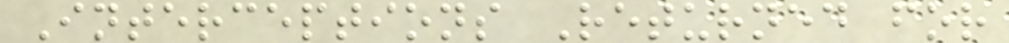Interceptions Returned for
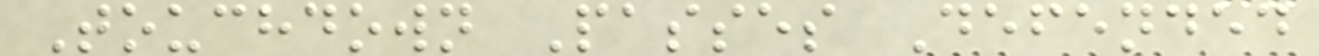Touchdown Passes Defended
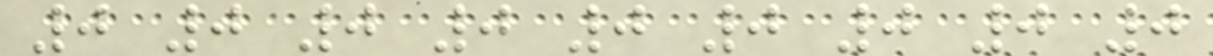0 0 0 0 0 0 0 0 0
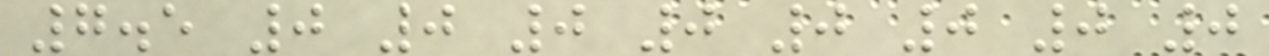7.5 0 0 0 0 0 0 0 0
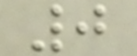0
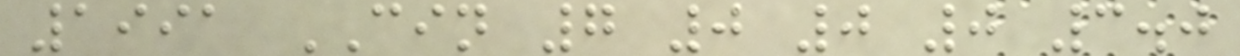1991 CIN 7 0 0 0 3.0
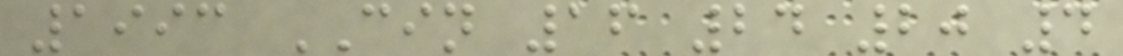1993 CIN 16 24 20 4
